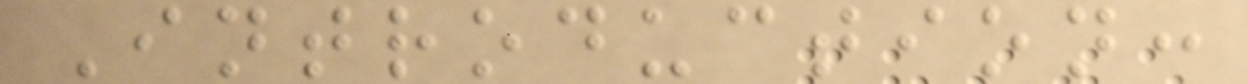Introduction:
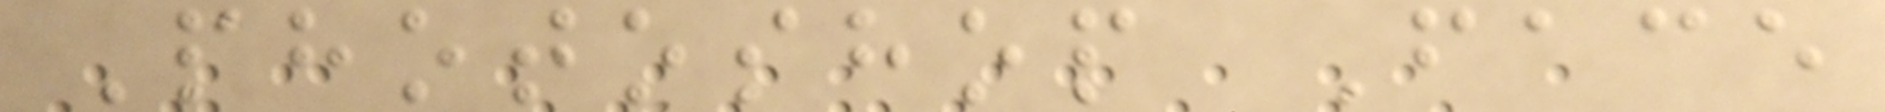Photoshop Face
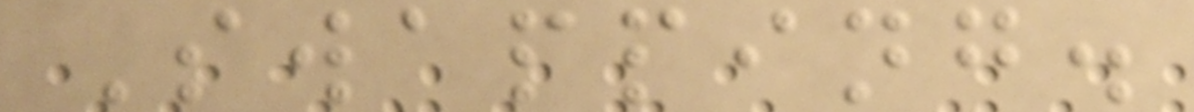Swapping.
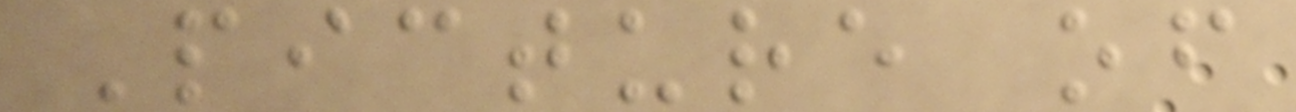Picture of
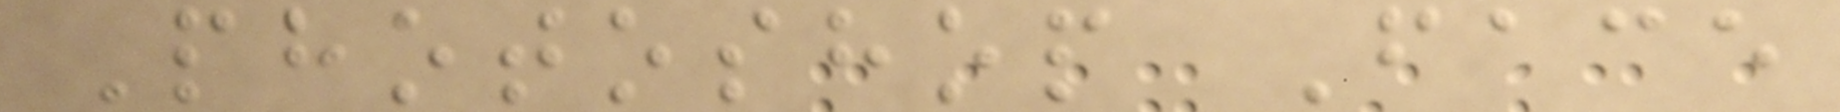Photoshop Face
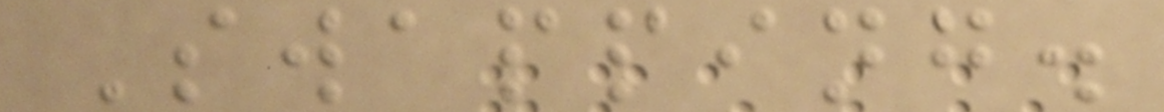Swapping.
